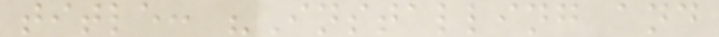title: "Installing and
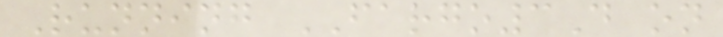Running FARGO3D on
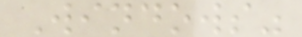Windows"
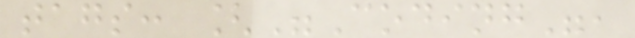tags: ["Coding",
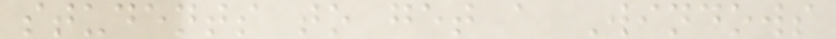students to get a Windows
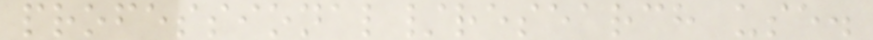professional/research use.
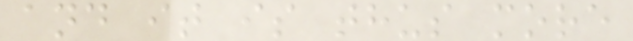and it is thus more
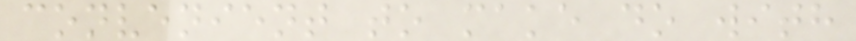convenient to make do with
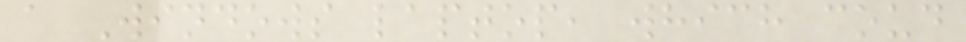a Windows laptop, which coud
